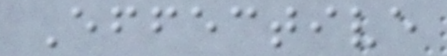Effective
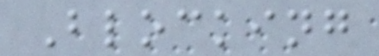Blocking
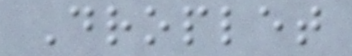Droplet
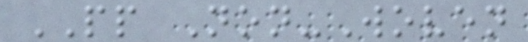PP Non-Woven
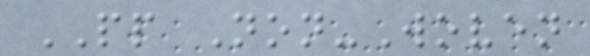PP Non-Woven
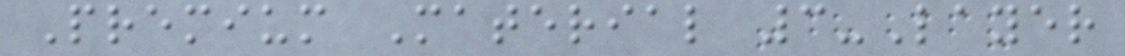Premium Material 3-Layer
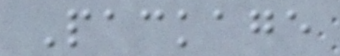Package
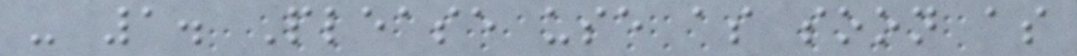- 1. Please use as soon as
